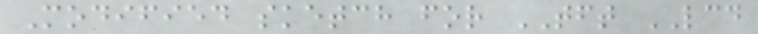Modified sketch for TFT LCD
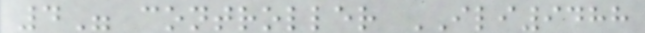4" controller ILI9488
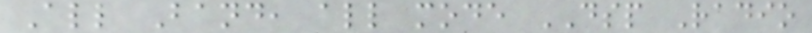All Band, all mode DSP Radio
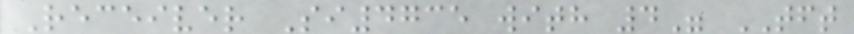Receiver Si4735 with 4" TFT
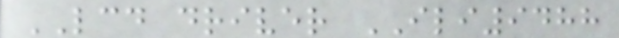LCD driver ILI9488
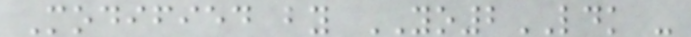Modified by YO2LDK -
